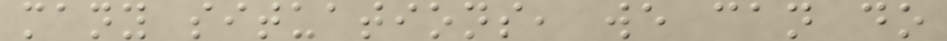many situations, we can do
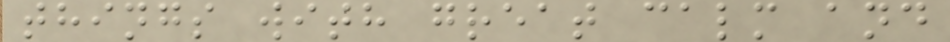things with great calm and
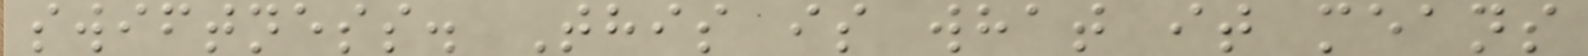swiftness. This is what it means
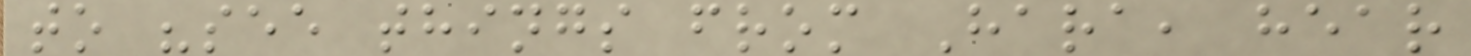to "see things from Hara, hear
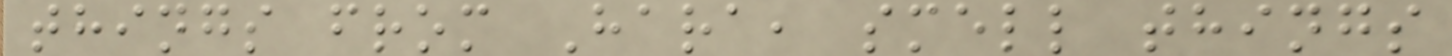things from Hara, smell things
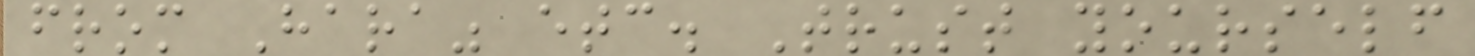from Hara" etc. Trust yourself
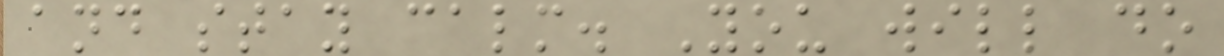and stay calm. You will do
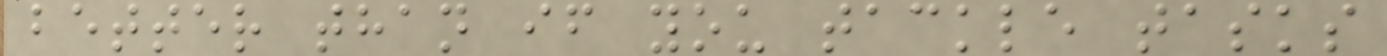better than if you tackle tasks
